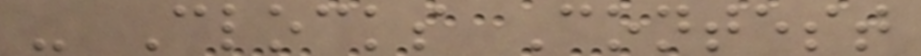- Clocks Contest
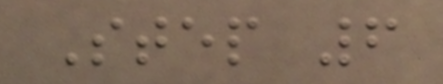Step 6
